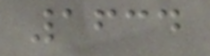1634
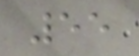55
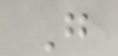G
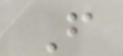F
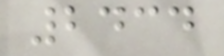2434
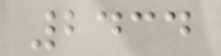2434
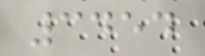3454
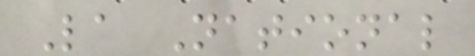La National
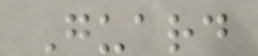Guard
